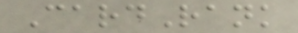CardRank
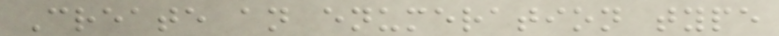Create an enumeration type
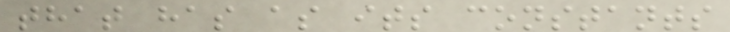that has as its constants
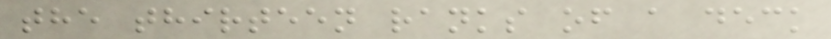the thirteen ranks of a deck
